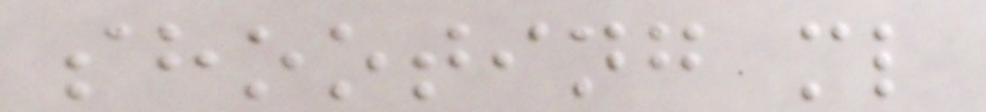shooting ml
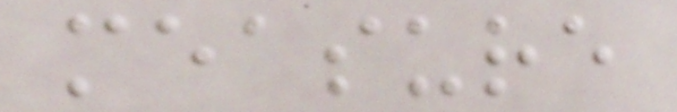measure
